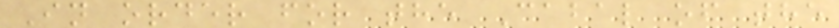In order for the Cabal of the
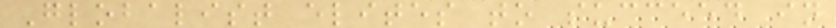Globalist elites to succeed in
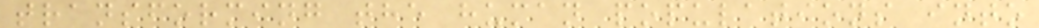transforming the human populations into
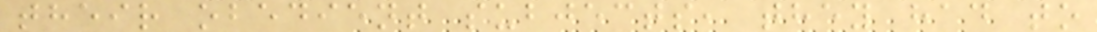their obedient subjects, they had to
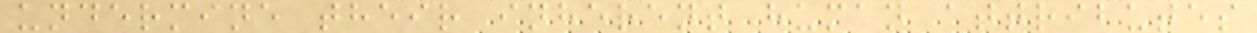undermine their inherent human attributes
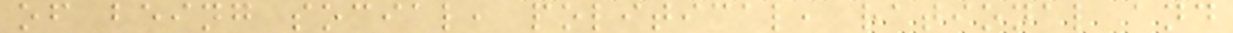of being social, political, rational and
